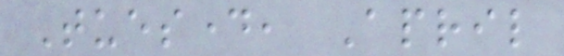Tuesday, April
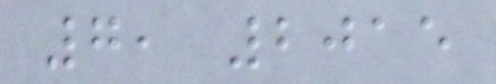7, 2015
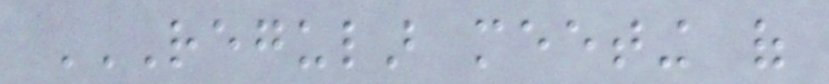REGULAR MEETING OF
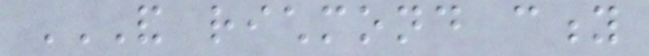AND RICHMOND CITY
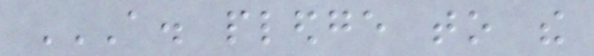A. PLEDGE TO THE
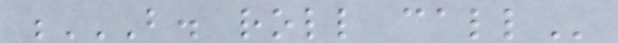B. ROLL CALL
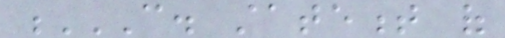C. STATEMENT OF
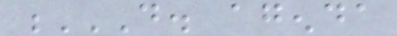D. AGENDA
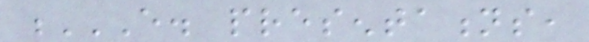E. PRESENTATIONS,
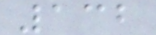132
